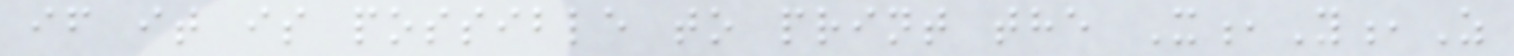if it is possible to print the X,Y,Z
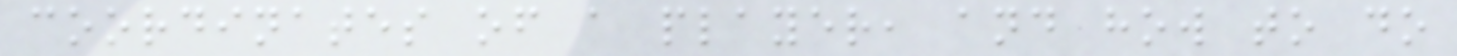coordinates of a player, and how to do
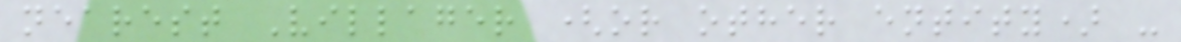nearest Villager (or other entity) -
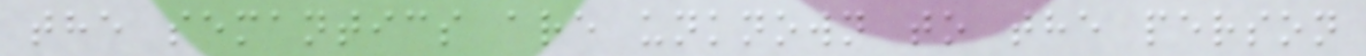the semantics are unknown to the person
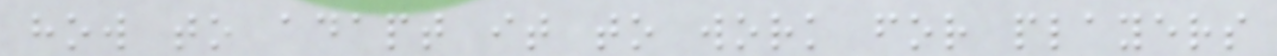how to adapt it to work for players
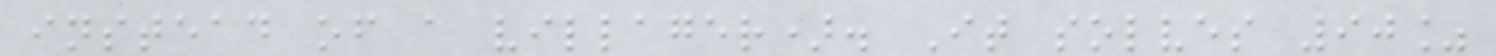instead of a villager). It solves 90%
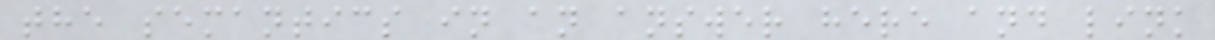the semantics in an answer here and link
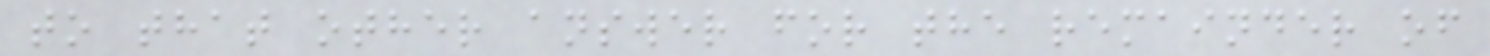to that other answer for the remainder of
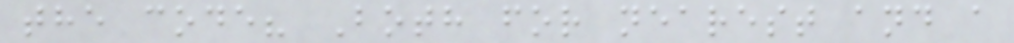the code? Both for nearest and a
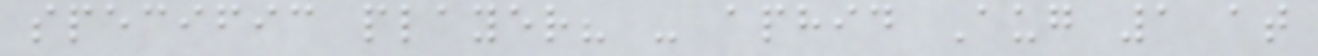specific player? - aphid Aug 1 at
